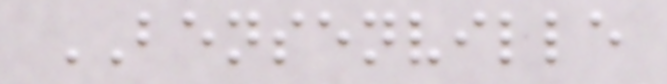BENSENVILLE
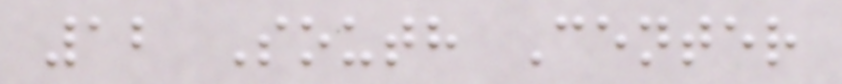12 South Center
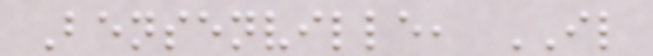Bensenville, IL
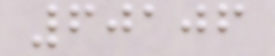60106
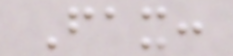Fax:
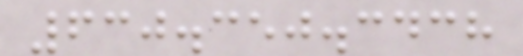630.350.3438
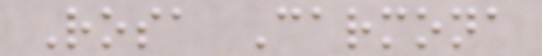Rosa Carmona
